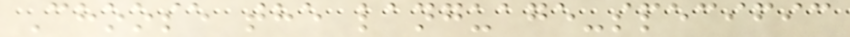Choose the language-specific
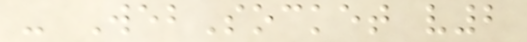- WebSocket v2
